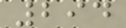294
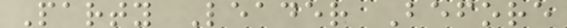Party Leader Before
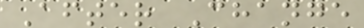After Change
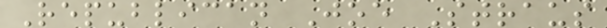Republican Joe Straus
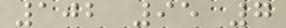102 95 7
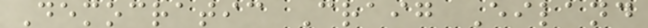Democratic Craig Eiland
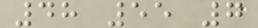48 55 7
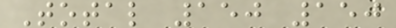Total 150 150
